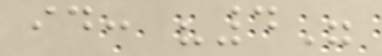id: "4"
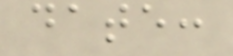date:
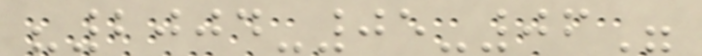"2004-05-06"
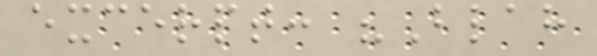excerpt: "Blah
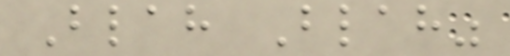Blah Blah"
